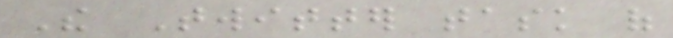The Twitter task of
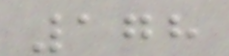178
